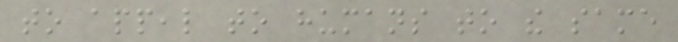to appeal to humans to the same
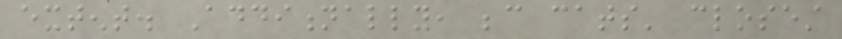extent. Additionally, because cats' closest
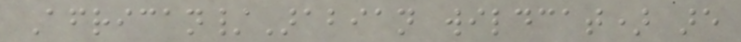African/Arabian wildcat) are
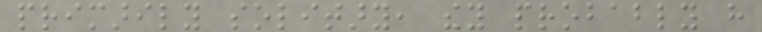primarily solitary, they probably have
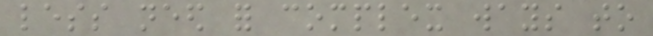less need for complex ways to
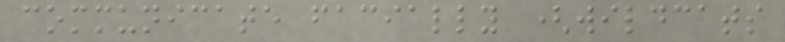communicate facially (wildcats
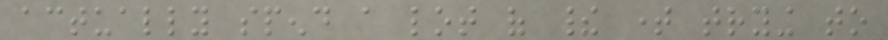actually spend a lot of their time trying to
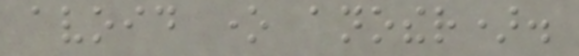avoid one another).
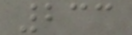233
